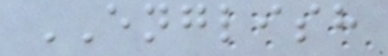ENGLISH
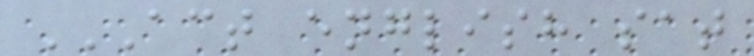ACT ENGLISH SAT
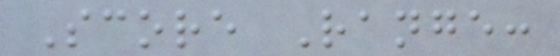Score Range:
